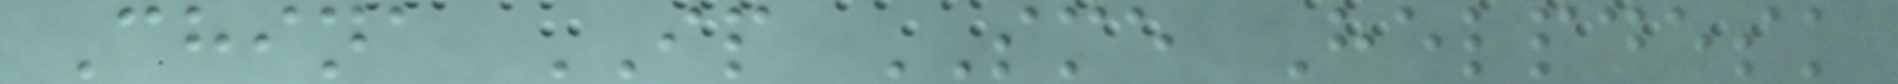China IP SME Helpdesk
